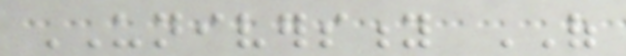UNIVERSITY OF
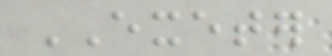EXETER
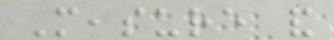Measure and
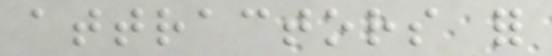attractors for
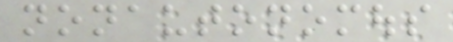nonautonomous
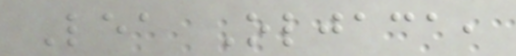Lea Oljaca,
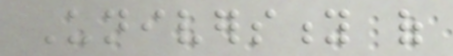University of
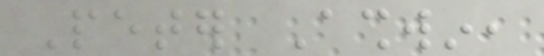Peter Ashwin,
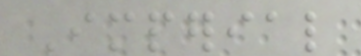Imperial
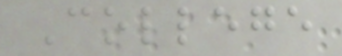College
